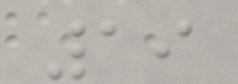19
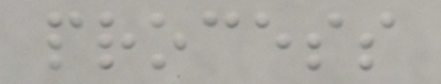process
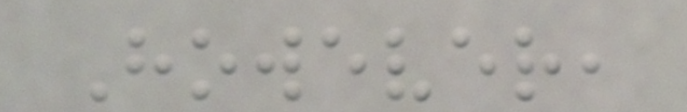However,
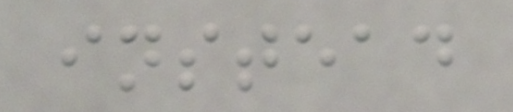instead
